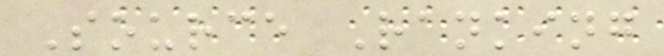Source Ranking
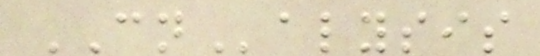CNalysis
